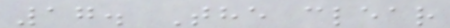17. The clear
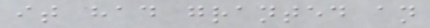it had granted an
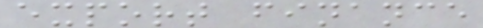export finance
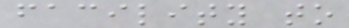facility to
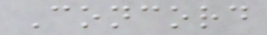Concord
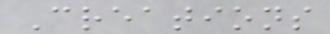Creations
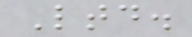Ltd.
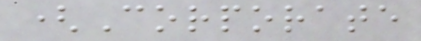(Corporate
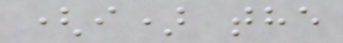(i) the
